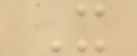X
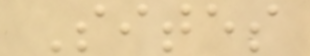Sites
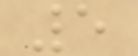5
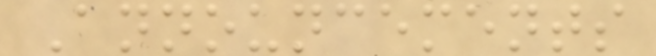Announcements
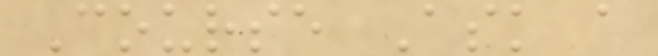Course Ask a
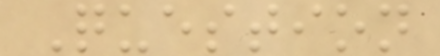Question
